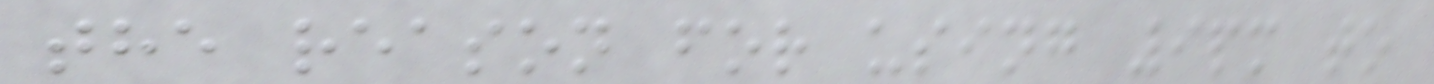the reason for using 9pm to
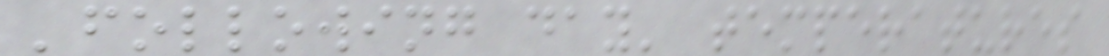'following day' temperatures
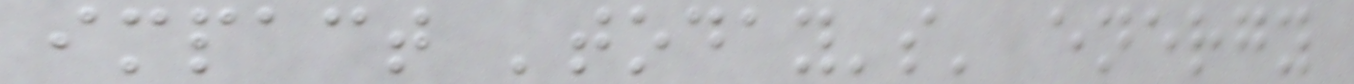impact 'today's' energy
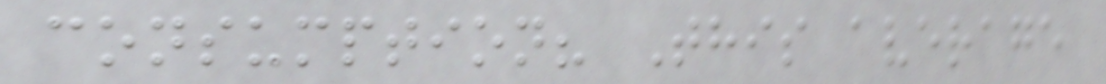consumption? This average
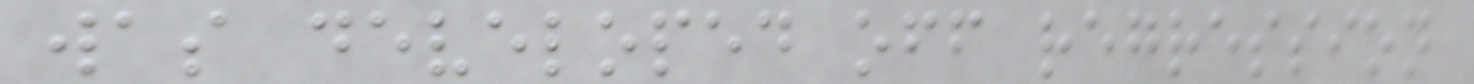was developed off regression
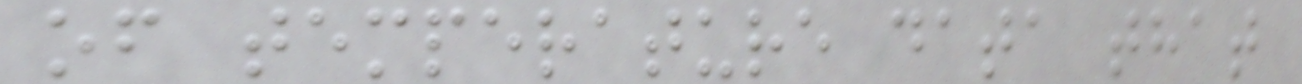of temperature data that
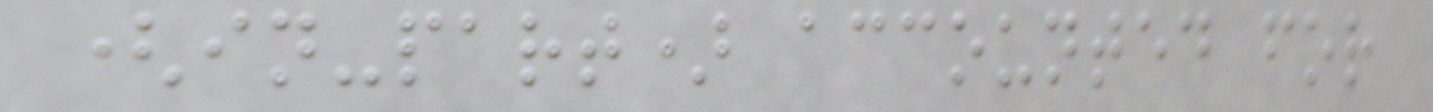(in-part) accounted for
